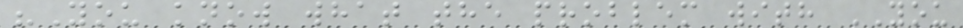"You know what the problem with YOU
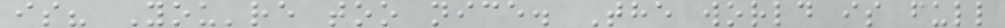is? You're too nice. The world is full
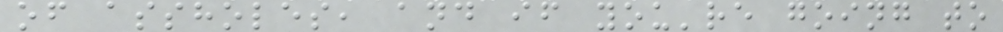of assholes, and if you're going to
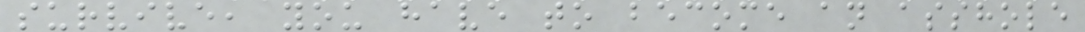survive, you have to become an asshole
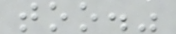too."
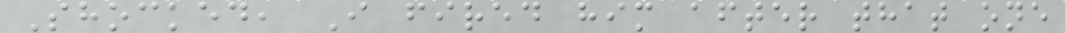Shocked, I fired him after that one
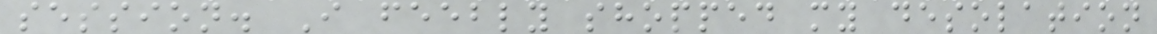session. I feebly shopped my desolation
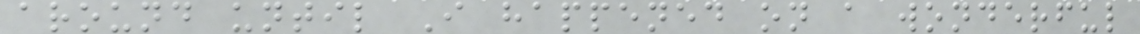around until I happened on a wonderful
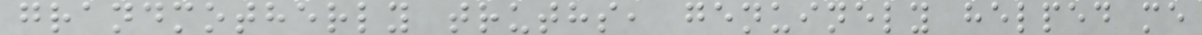grandmotherly truths, genuinely helped me
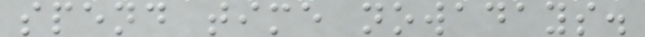spend time nowadays.
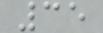35
